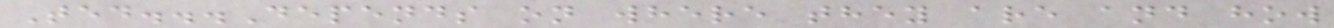Ted...Depends on where they are and how
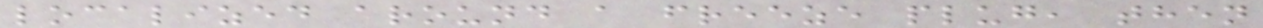localized around a freeze plug, then
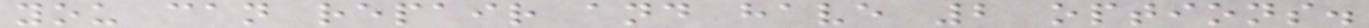you can repair and have 2 options.
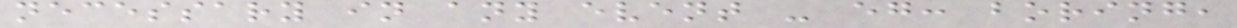necessary in any event - eg: boring,
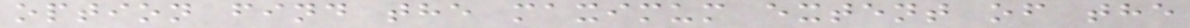option find the maximum extent of the
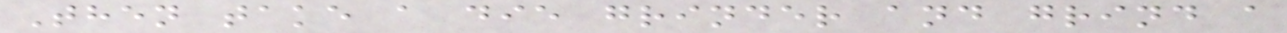Then take a die grinder and grind a
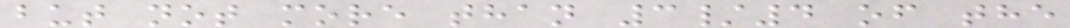but not more than 3/4 of the
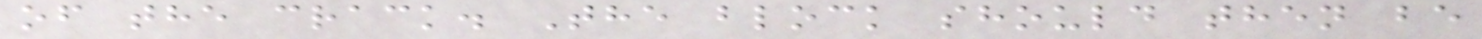of the crack. The block should then be
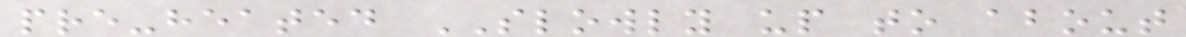pre-heated SLOWLY up to about
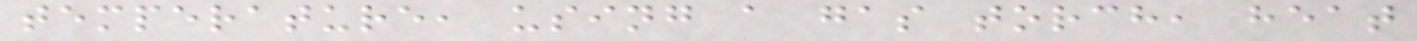temperature, using a gas torch, heat
